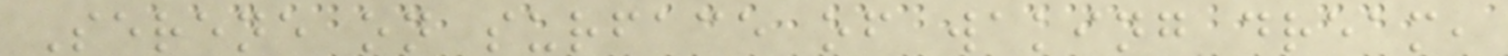Serene on surface of waking dream,
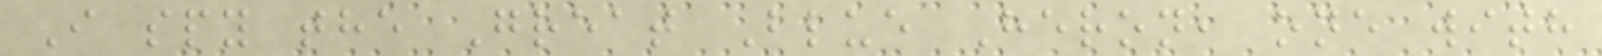I spy the Great Blue Heron, one with
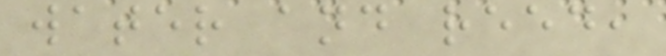water and reed,
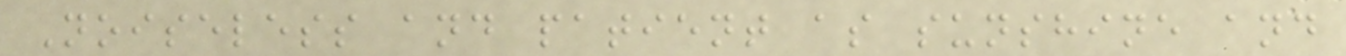Noiseless and patient as sunshine and
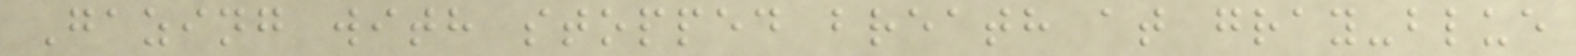Gazing with stopped breath at gray-blue
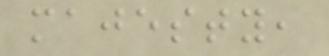majesty,
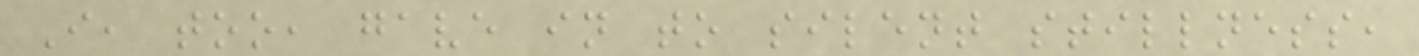I, too, gave in to silent stillness,
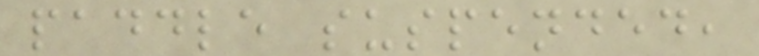paddle suspended,
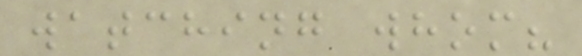watching whom?
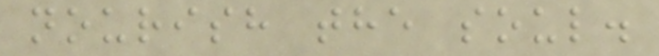nourish the soul.
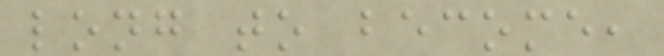long to become,
